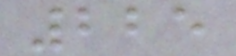225
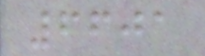6601
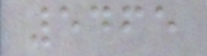5465
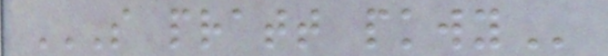S PRATT PKWY
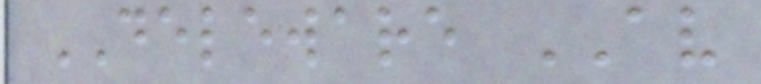DELEWARE AV
